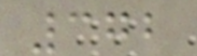372
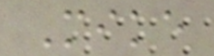Mike
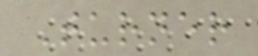Turner
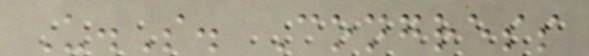U.S. Congress
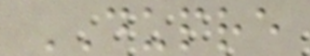DUPRE
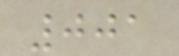001
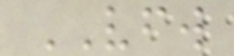VFW
